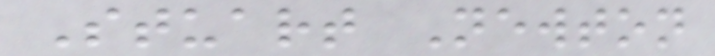Stuart Newton
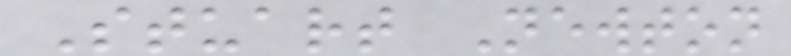Stuart Newton
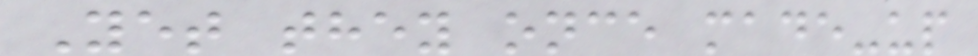Yet they once made-up
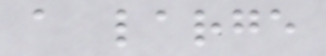a large
